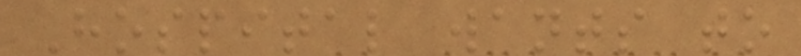Hospital wants to
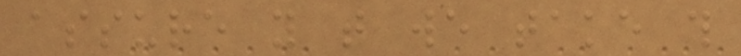assure you that we take this
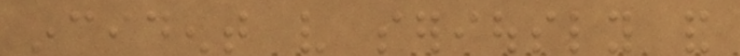incident very seriously and
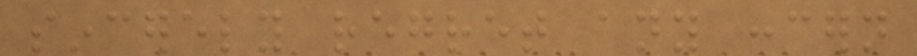sincerely regret any concern
